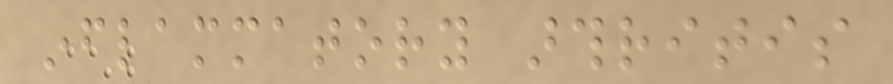inflammatory arthritis
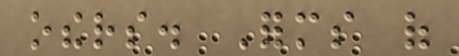others. Forms of
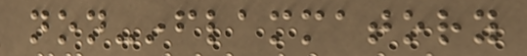non-inflammatory
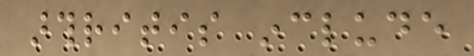arthritis include
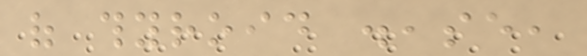of thyroid disease,
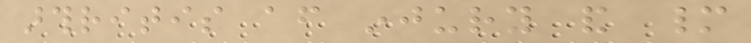arthritis after injury and many
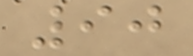90
